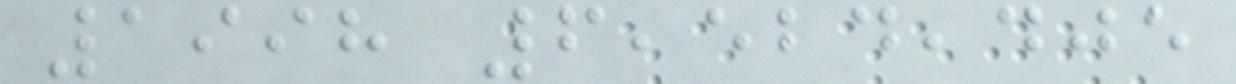1998 6,524,405
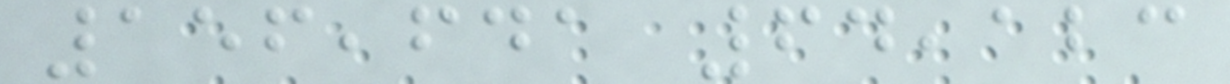156,641 64,123
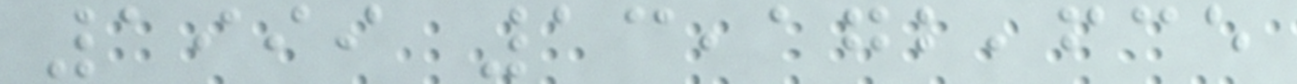1999 13,172,635
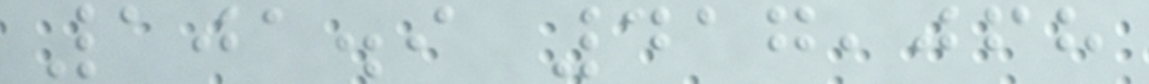101.9 417,068
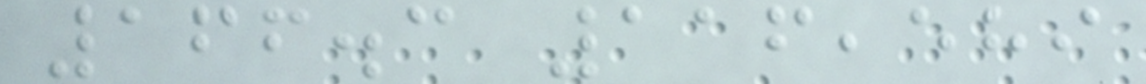166.3 116,589
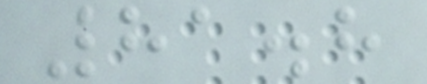81.8
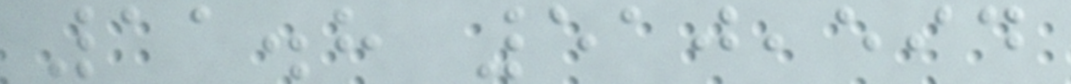11.8 510,594
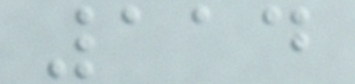114
